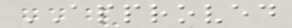APPROVED
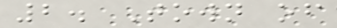2. Town of
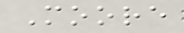Moore
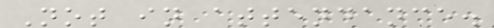Not in attendance.
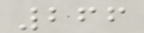266
